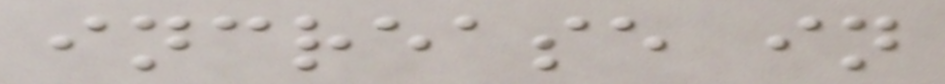increase in
